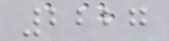2227
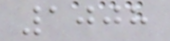1008
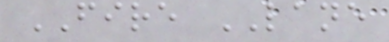FIRE LANE
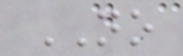NO
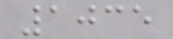1035
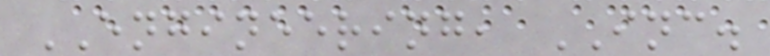ENGINEERING, INC.
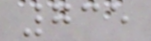735
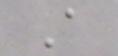A
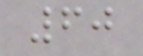60
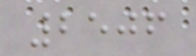2506
